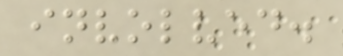involved.
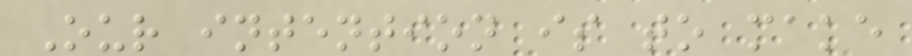Our intention is to make
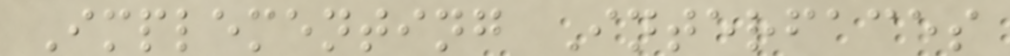Implementing Interfaces
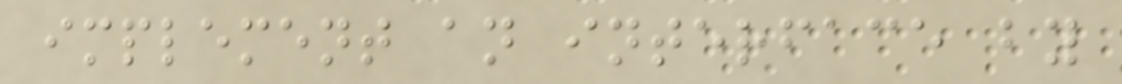implement an interface by
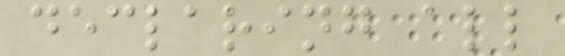declaring all
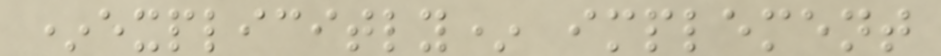*explicitly* implement
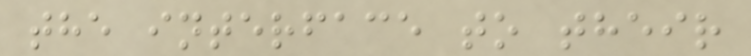the interface to their
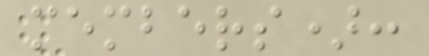members):
